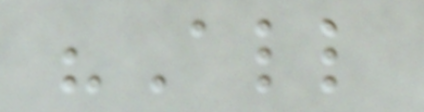"All
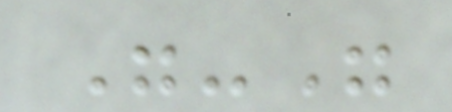"-"
